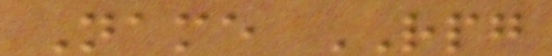Name RPG
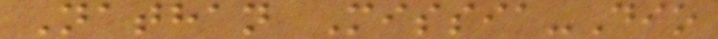Nathan Missia-Dio
